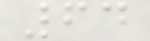64
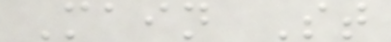Main St
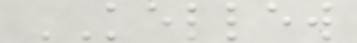KELLEW
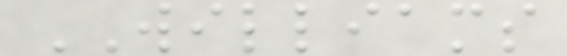WILLIAMS
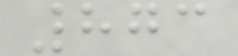873
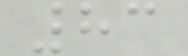83
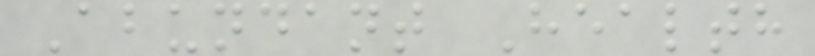Abundant Health
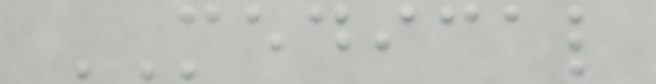MEDICAL
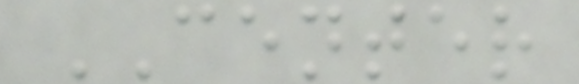CENTER
